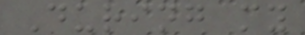During my
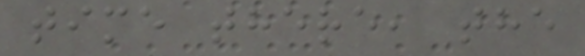time there, the
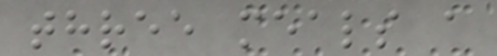three meals a
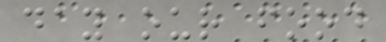day our food
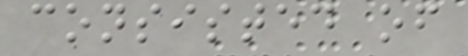consisted of
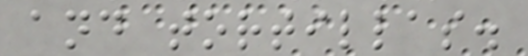and tortillas.
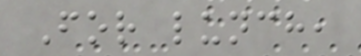For lunch,
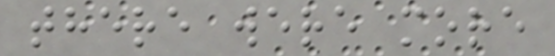there were more
